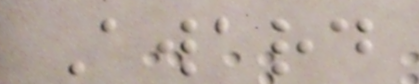Award
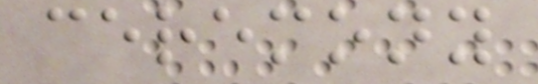ceremony
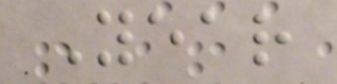Year
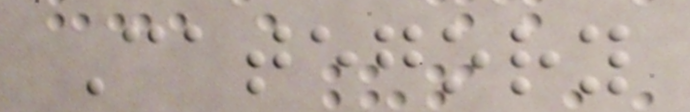Category
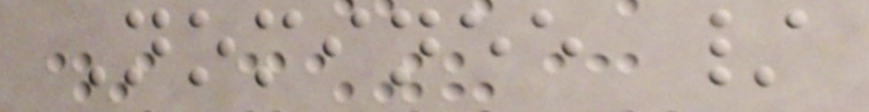Nominee /
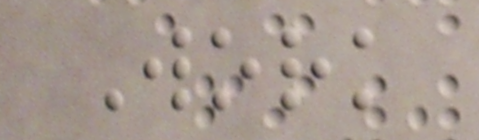Work
